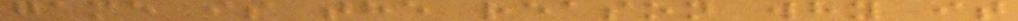game is the reason why it
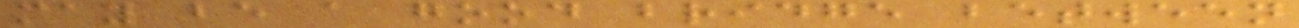may be a good bridge between
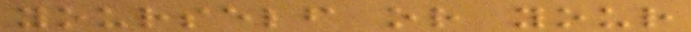yourself or your
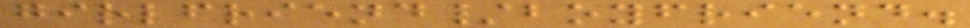girlfriend/boyfriend.
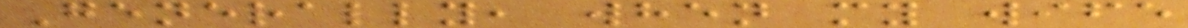Generally, when my wife
